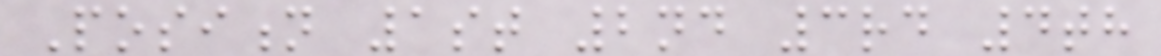Position 1st 2nd 3rd 4th
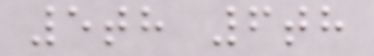5th 6th
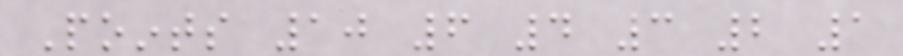Points 10 6 4 3 2 1
